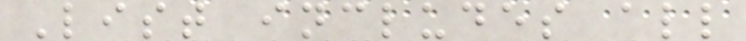List includes all
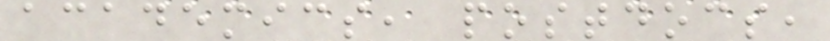academics, postdocs,
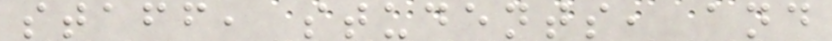staff, students, and
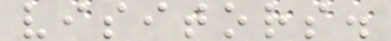visitors.
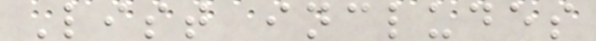List includes
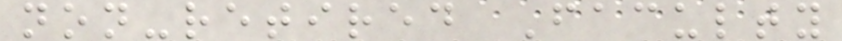non-retired Faculty
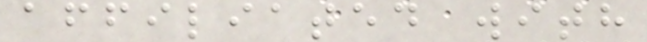affiliated with
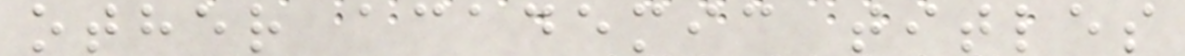other academic titles
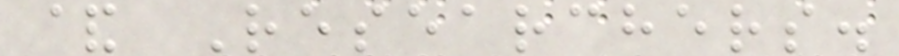& Researchers.
